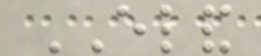ELAND
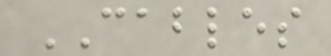CABLES
